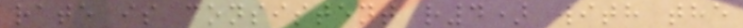rate is consistent r4) with the
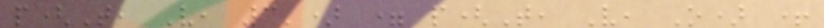p(T, V, 3') = p(T, V, O) +
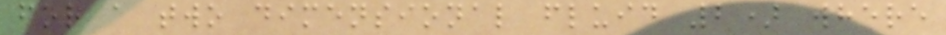for a two dimensional fluid 2) where
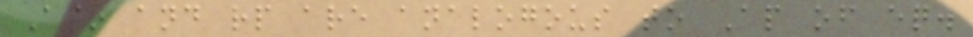A~ and rp are analogous to Ap of eq.
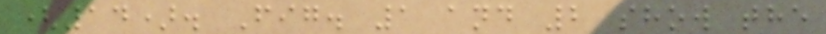(14). Fig. 1 and 2 show the
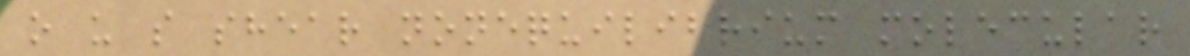o u s shear nonequilibrium molecular
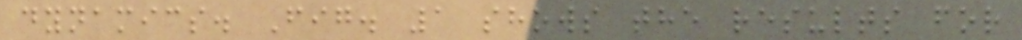dynamics. Fig. 1 shows the results for
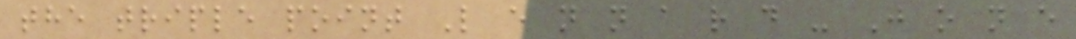the triple point L e n n a r d - J o n e
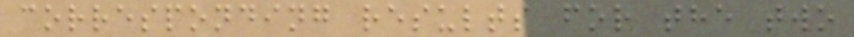corresponding results for the two
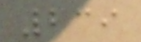239
